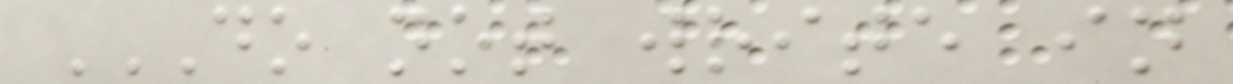DO NOT WRITE IN
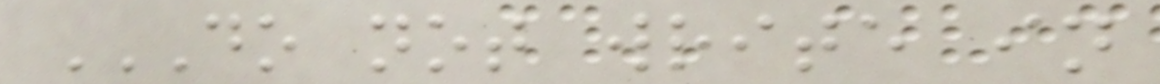DO NOT WRITE IN
